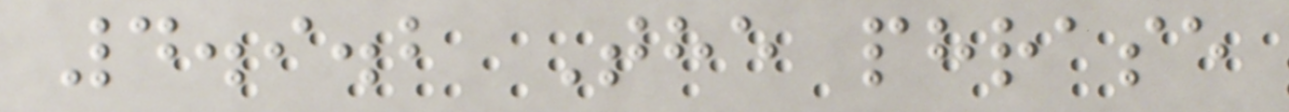4.9.2 The phrase
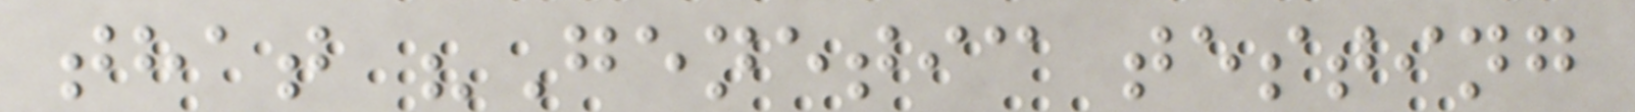that "Genetic testing
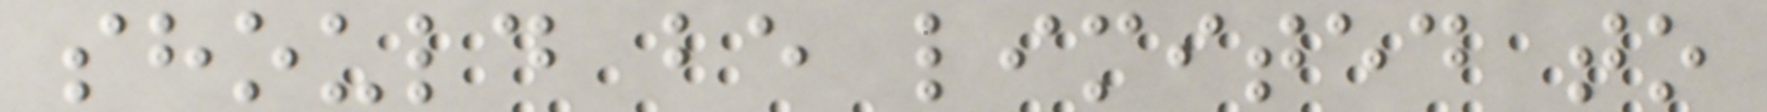should be limited to
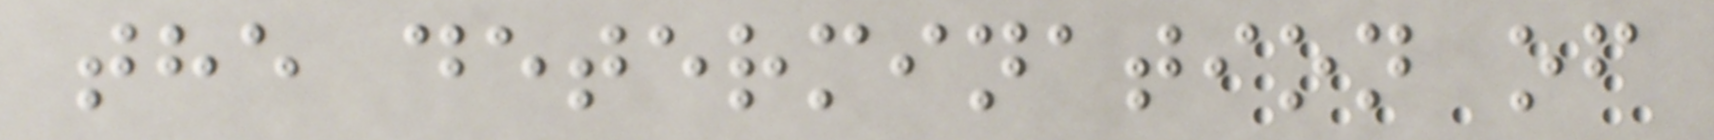the determination of
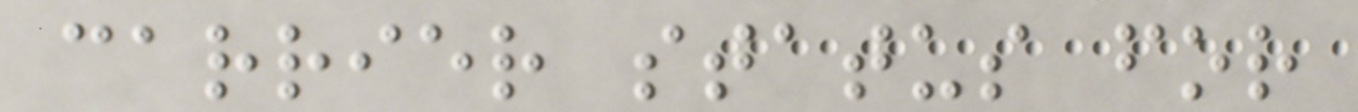carrier status for
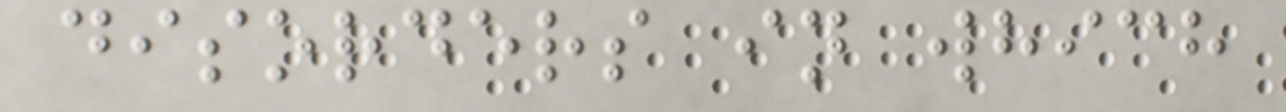disorders in which
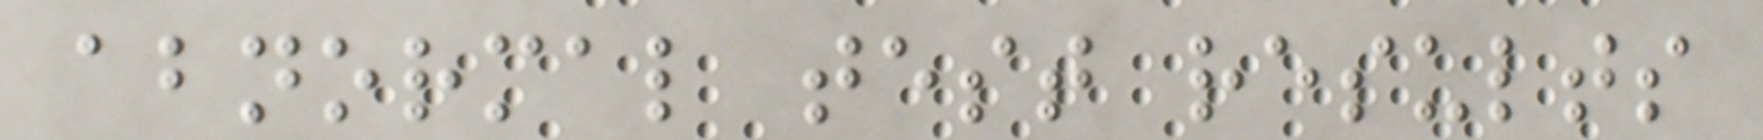abnormal test results
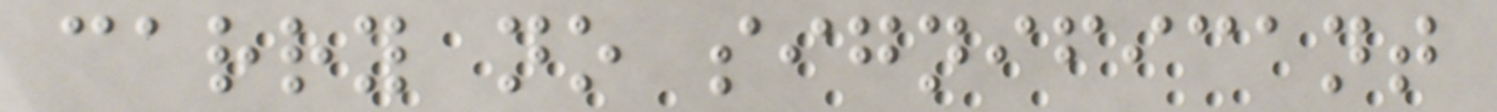carry no significant
